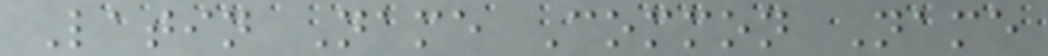Latin Name Common Name
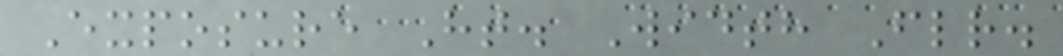Exposure Ht. Width Flr.
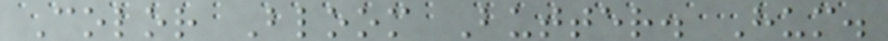Color Bloom Butter. Hum.
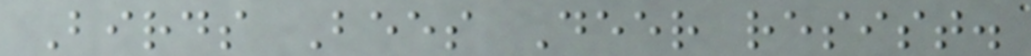Birds Bees Deer resist.
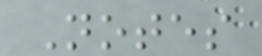Notes
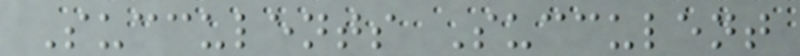Succulents Succulent
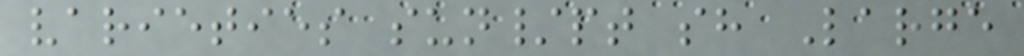varieties sun/pt sh Large
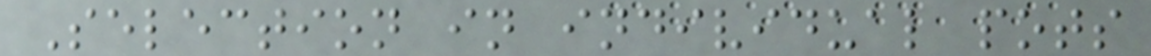Selection in individual pots
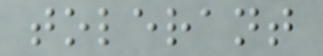tolerant
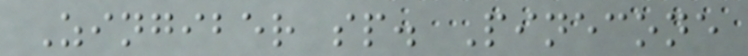Zingiber sp. Pinecone
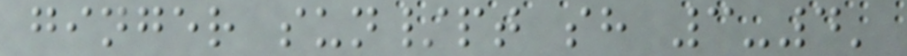ginger sun/pt sh 3-4'
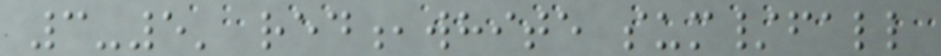3-5' red,white sum/fall
